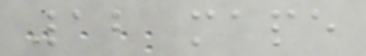12 mape
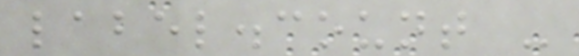label.count -
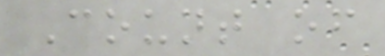Count of
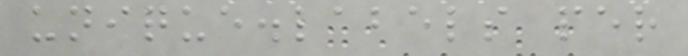unique.labels per
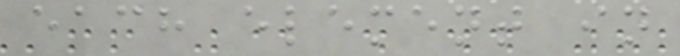each element in
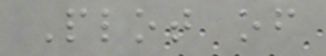Plot of
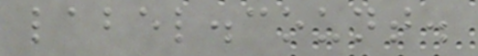label.count.
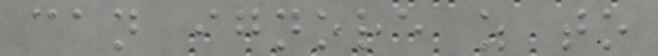can ignore z to
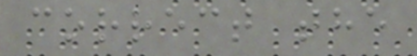correct the
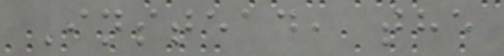Instead, the
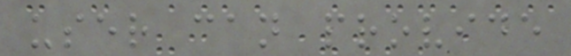user can provide
